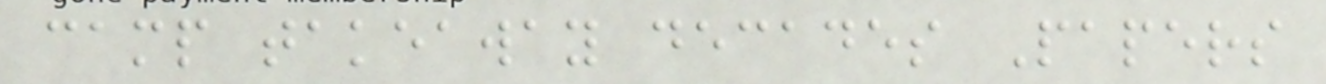camp takeaway decades Papers
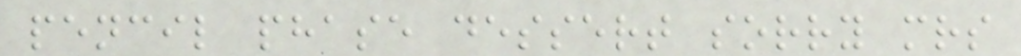pencil phase dessert sorry mrs
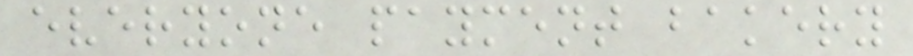everyone payment bakery
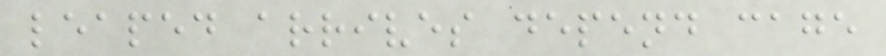leaped arrives depend cage
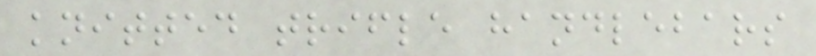knitted trifle handlebars
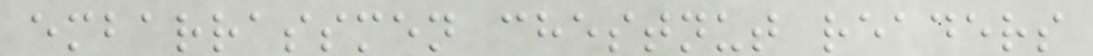embarrassmen chestnut readers
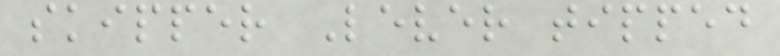skipper Lever tipped
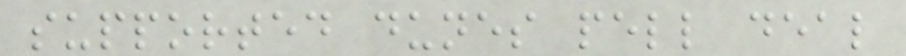supported dunes pell deal
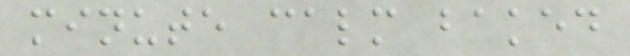minute calm baked
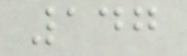147
